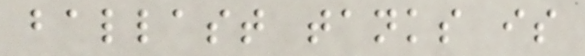ballast tanks is
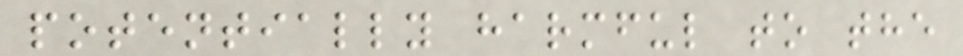potentially harmful to the
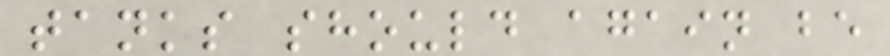tanks should again be
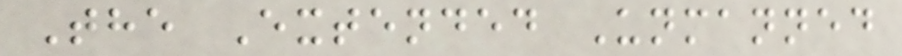The Extended Unmanned
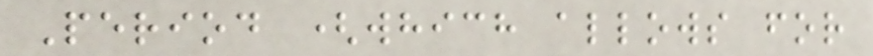Period (which allows for
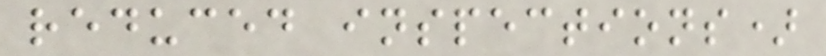reduced inspections)
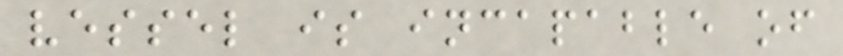vessel is incapable of
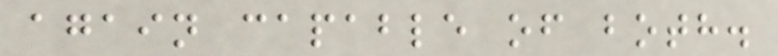again capable of both.
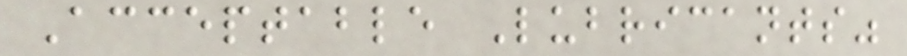Acceptable Lubricants"
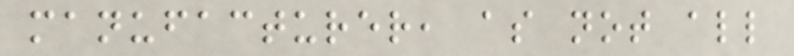manufacturer, as not all
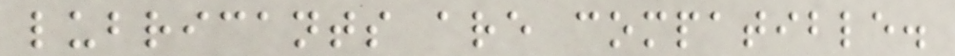lubricants are compatible.
